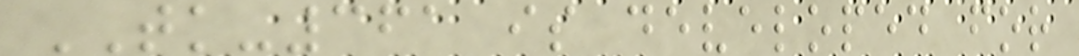TK-361 is developed for
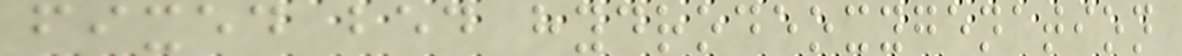fixed bed hydrodeoxygenation
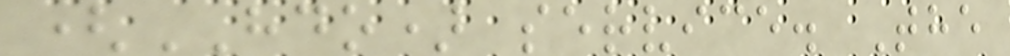(HDO) service. The
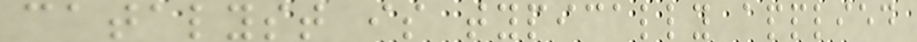catalyst is typically applied
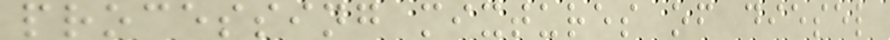processing mixtures of diesel
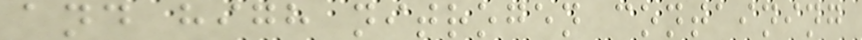and high nitrogen containing
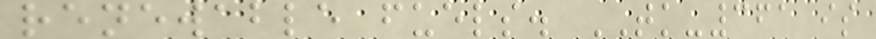renewable fuels. TK-361 is
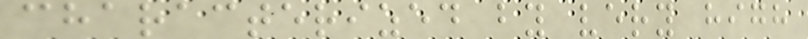characterized by very high
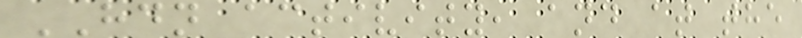HDN activity, and at the
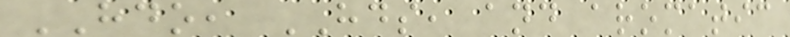HDO, HDS, and aromatic
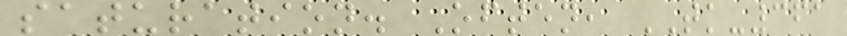saturation. Often, TK-361
